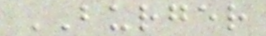BURGER
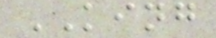KING
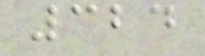324
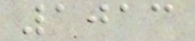1013
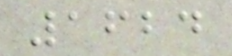1624
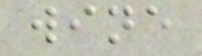wine
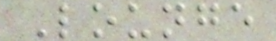Lounge
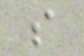s
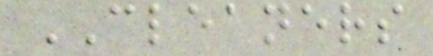CLEANERS
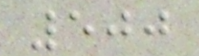500
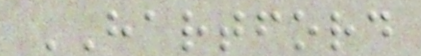HARTFORD
